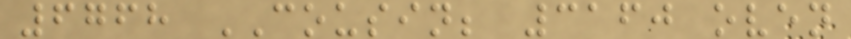6768 COUSIN; 3160 oven
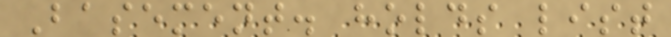Basement. holds list
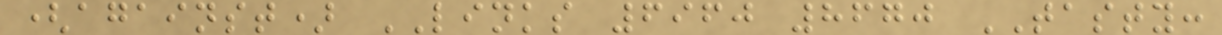(against) LINKS 6960 8670 TASTY:
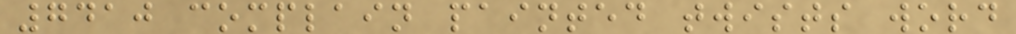7410 complain painted twists word
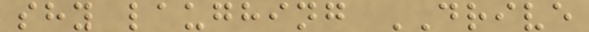shy laughing DRIVE
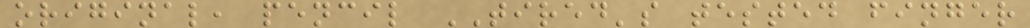original, pencil TIRED's tested finger
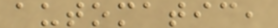automatic,
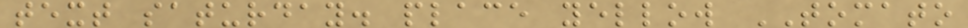text saturday. place yellow TOMATO
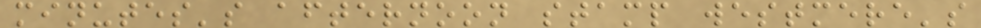minutes's afternoon stamp westmere's
